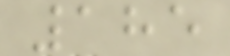185
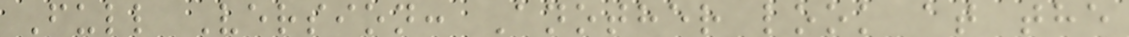Full Version: Another look at the
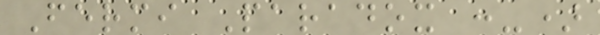Fermi Paradox :-)
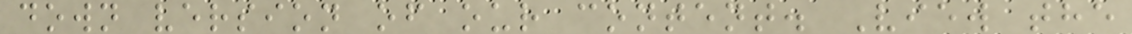down version of our content. View the
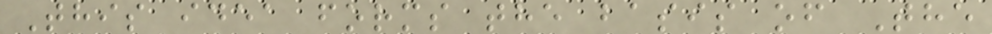This idea forms the basis of The
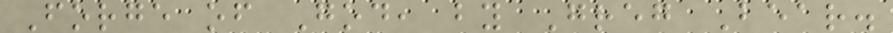Forge of God, by Greg Bear.
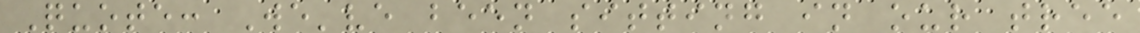Quote: We've been sitting in our tree
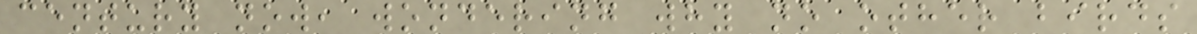century now, wondering why no other birds
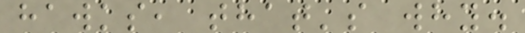hawks, that's why.
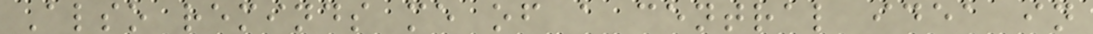Also reminds me of a central idea in
